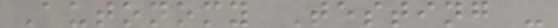Autonomy Testing -
